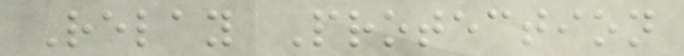Relay Protection
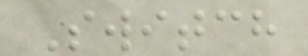Switch
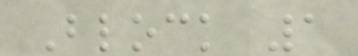Block 1
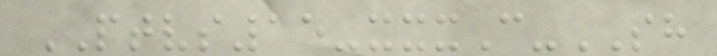PTVS15-xxxC-SH
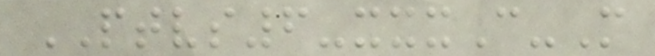PTVS6-xxxC-M
